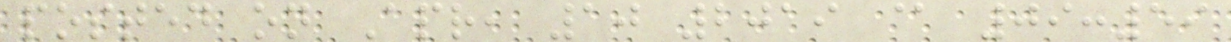posted on Apr, 10 2019 @ 09:59
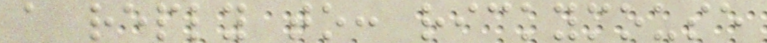a reply to: rickymouse
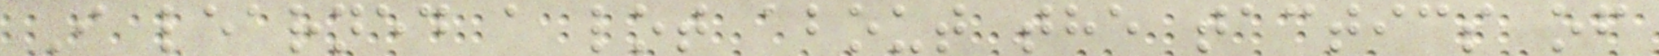I learned a lot about the tactics of
